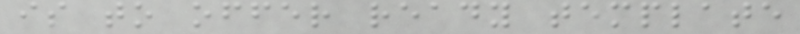is to offer ready template
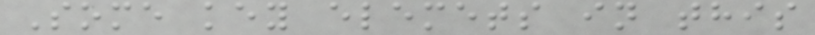Some key elemets in this
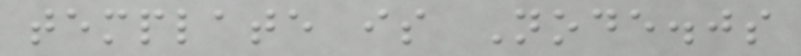template is Node.js
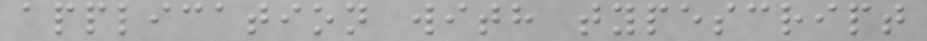application with typescript
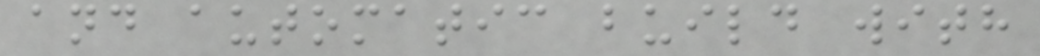and automatic build with
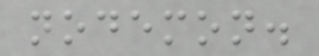nodemon.
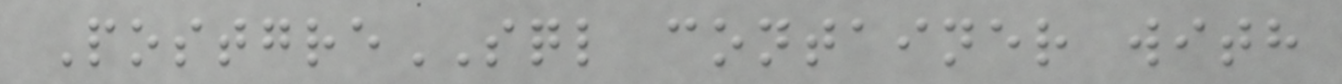PostgreSQL container with
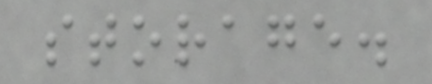storage.
